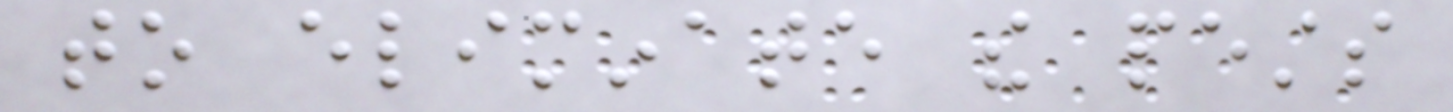to eliminate the pests
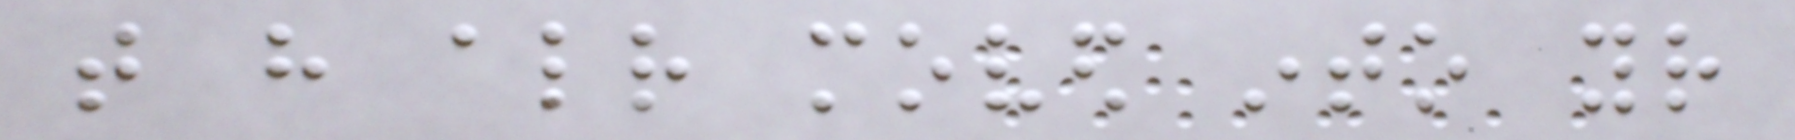that have already moved into your
